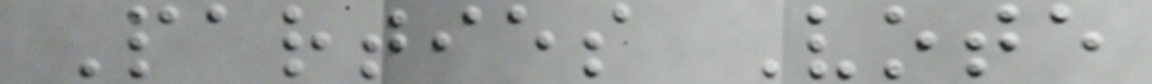Parties Vote
